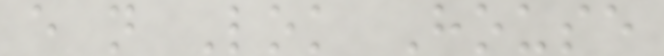e n Lok House
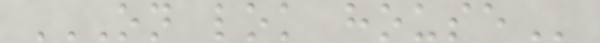ON LOK HOUSE
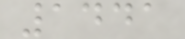1441
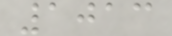1013
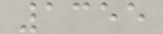1355
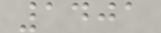1401
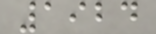1924
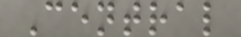Central
